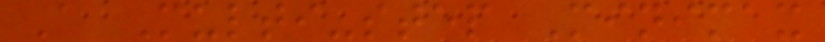A Multi-step Minimax
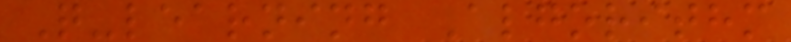Q-learning Algorithm
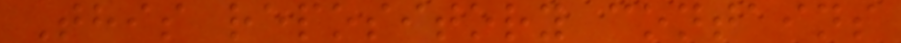This repository contains
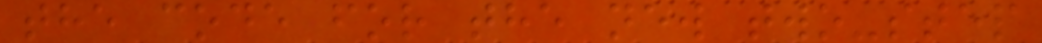the code for the new two-step
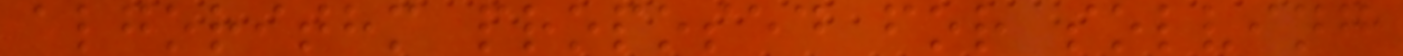algorithm proposed for solving
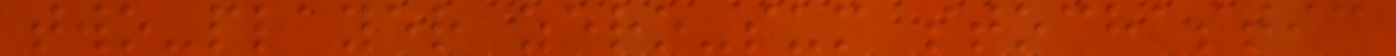two-player zero-sum stochastic
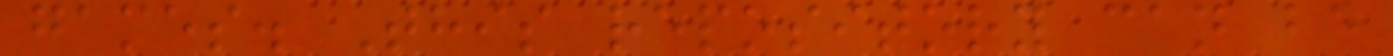games. This repository can be
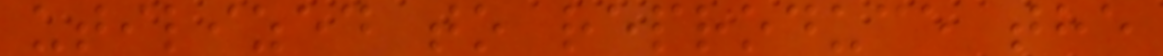utilized to reproduce the
